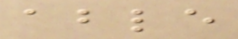able
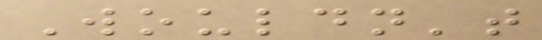Wouldn't
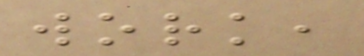work,
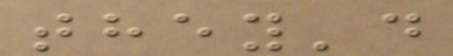they'd
